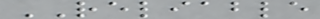RELIABLE
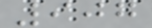907
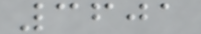3601
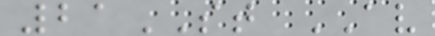21ST AV
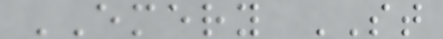EMERY ST
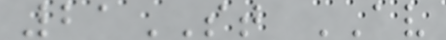21ST AV
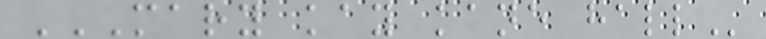MARY KAY KANE HALL
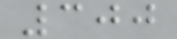300
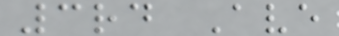3rd Ave
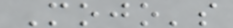Mojo's
